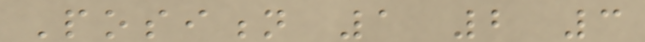Position 1 2 3
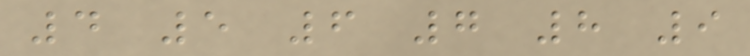4 5 6 7 8 9
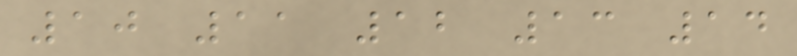10 11 12 13 14
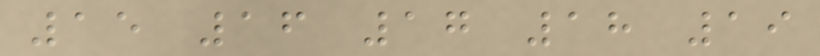15 16 17 18 19
